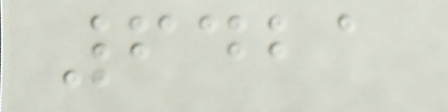6421
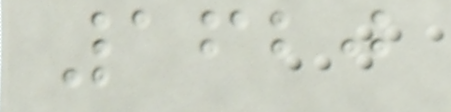1620
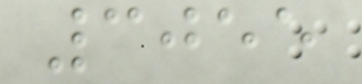3055
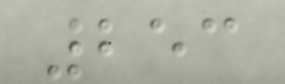253
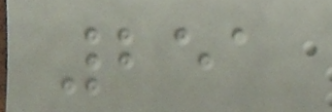251
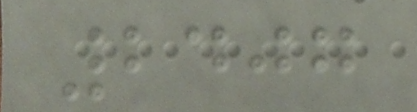2407
